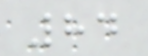84
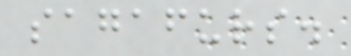sagafurs.
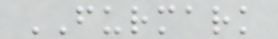FURMARK
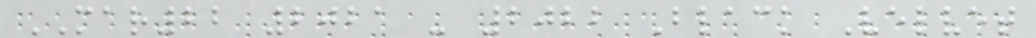MAR22 2021 - 2022 Black Velvet
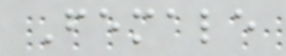Female
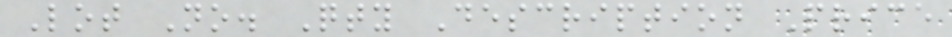Lot No. Qty Description Price
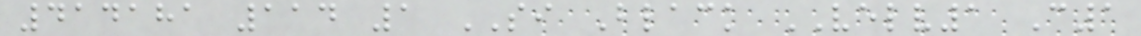414181 114 1 SI Black VELV1 C1
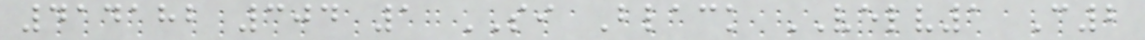414182 304 1 SI Black VELV1 C2
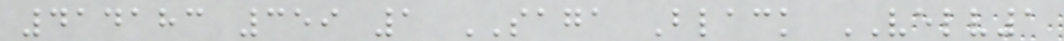414183 359 1 SAGA Black VELV1
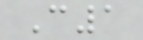C1
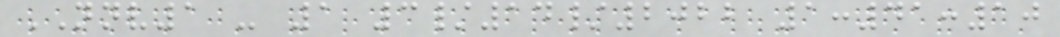NNV1 - 1 3/14/2022 1:41:10
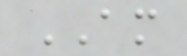AM
